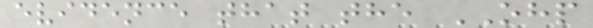evidence that the OHP
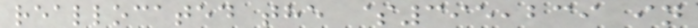reallocated the $395,239 in
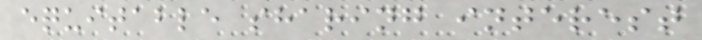equitable sharing interest
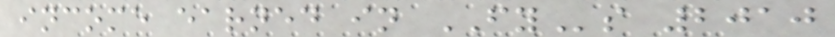income earned in FYs 2010
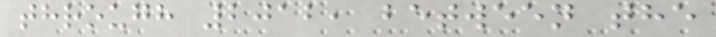through 2012, between the
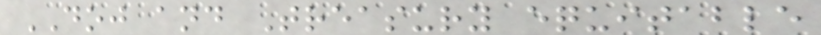DOJ and Treasury equitable
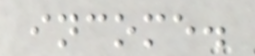income.
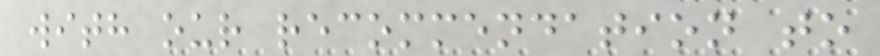with our recommendation to
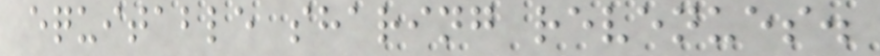equitable sharing revenues.
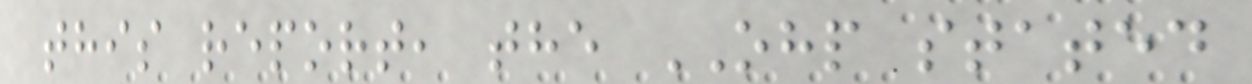this report, the OHP stated
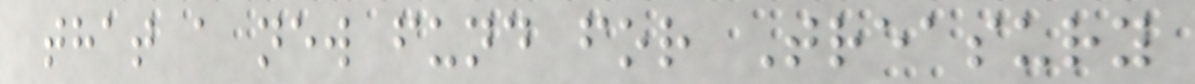that a new fund for Treasury
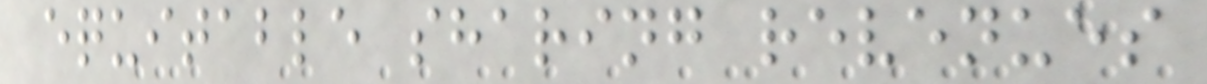equitable sharing revenues
